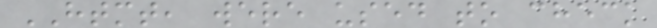HTMT, were used to check
